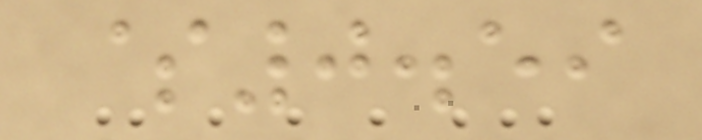$0.59
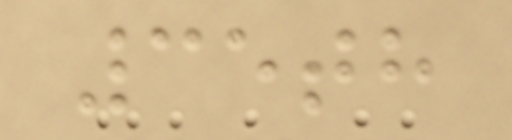35th
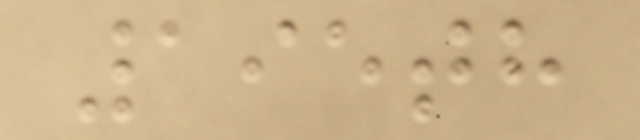195th
